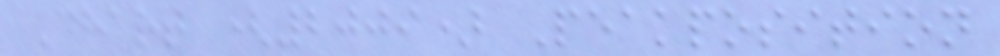Chart (2009) Peakposition
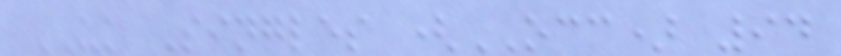UK Singles (OCC) 94
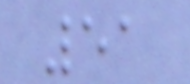51
